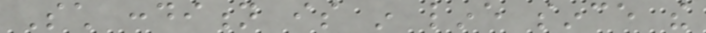Such condition is in line since the
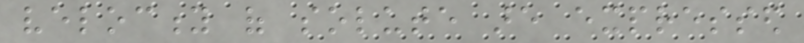velocity of solute are expressed
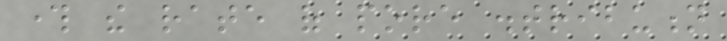through the rate of pore distribution
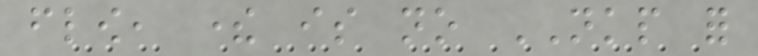flow, there is no NKP for
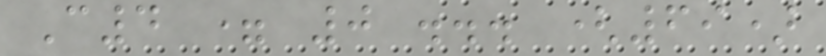C4 = 0 ... (69)
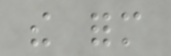the form
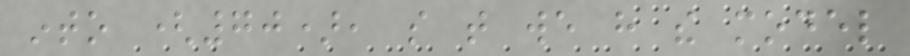into (70), so that we have the model
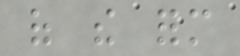of the form
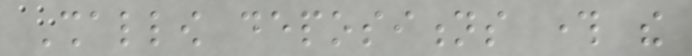Shallow depositions through the
